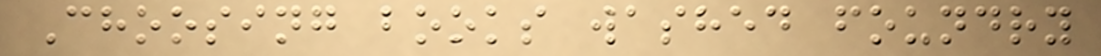Choosing books washed foundry
